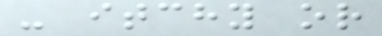- itchy or
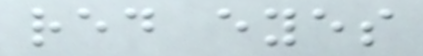red eyes
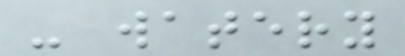- watery
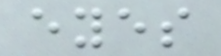eyes
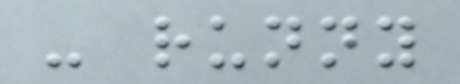- runny
